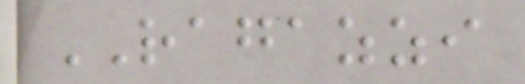RAGAZZI
